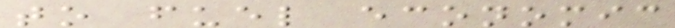to fuel economic
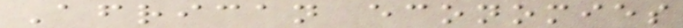African economies
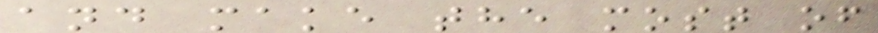and make the most of
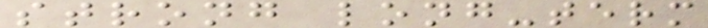strong long-term
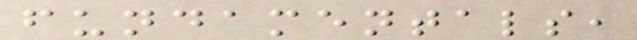fundamentals,
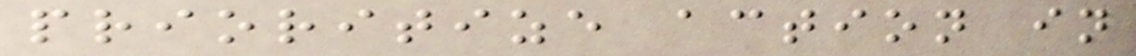prioritize action in
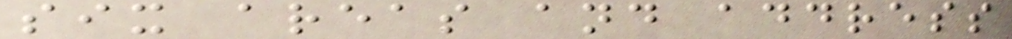six areas and address
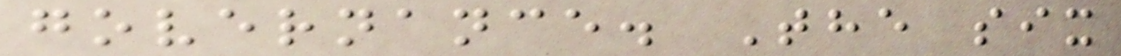governance. The six
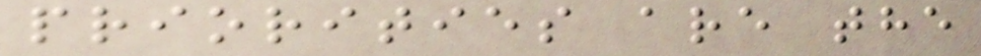priorities are the
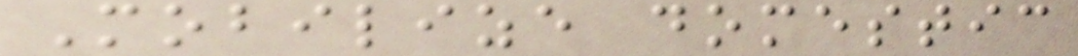Mobilize domestic
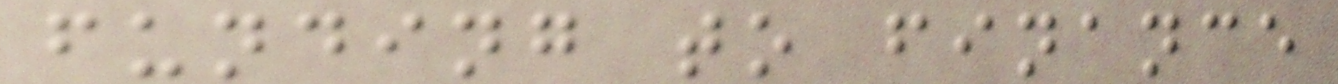funding to finance
